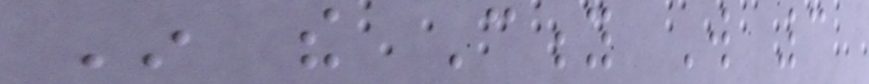In the City Will 3
